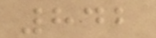842
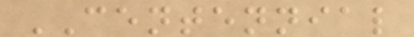CENTENNIAL
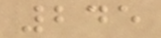245
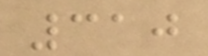310
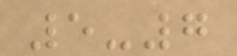5-7
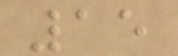15
